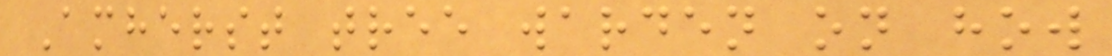Amherst tree warden on how
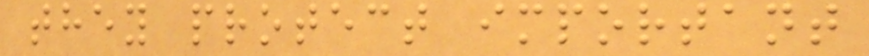they protect important
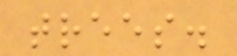trees.
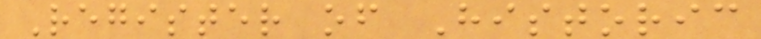Register of Historic
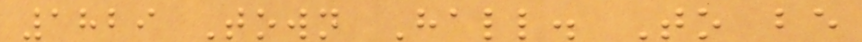1829 Town Hall. To be
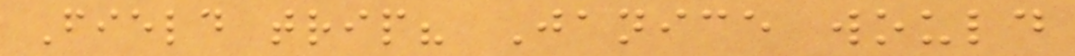Field trip? Janice would
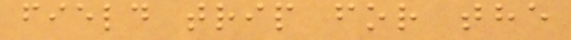field trip for the
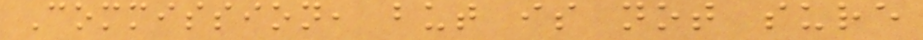Commission, but is not sure
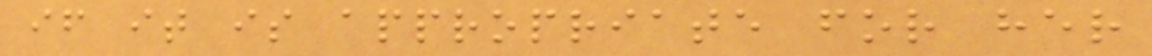if it is appropriate for her
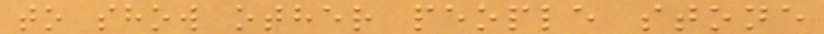to show other people stone
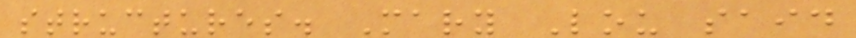structures. Mary Lou said
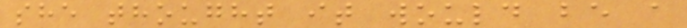she thought it would be a
